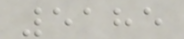5185
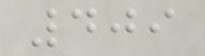409
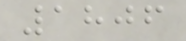1806
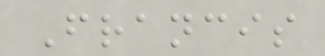Francis
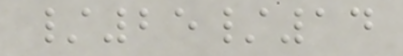/25/14
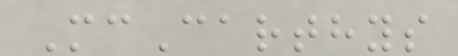McCarthys
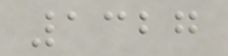1327
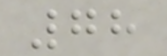78
